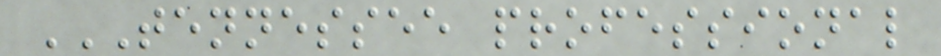TENNESSEE PROFESSIONAL
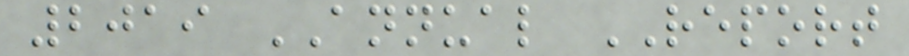2019 ANNUAL REPORT
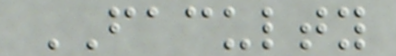FACULTY
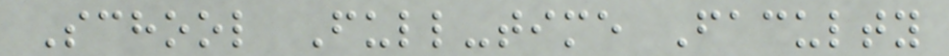School Full-time Faculty
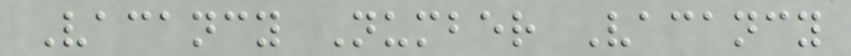Vacancy Number Vacancy
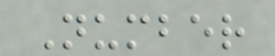Number
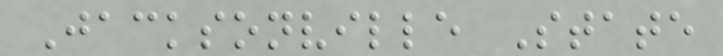Jacksonville State
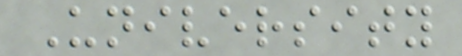University
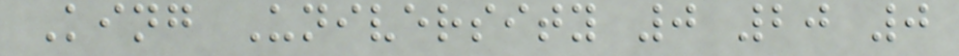King University 0 20 0
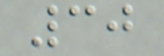30
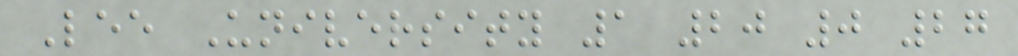Lee University 1 20 0 27
